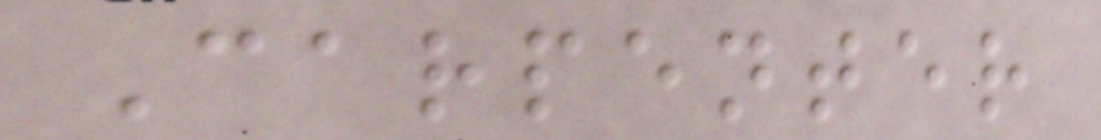Carpenter
